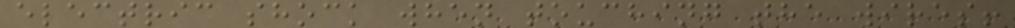electric shock when touching the wires!
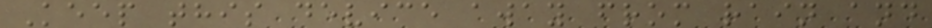Keep this device away from rain and
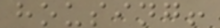housing!
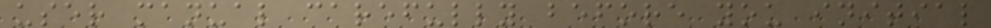user manual carefully before you initial
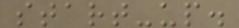start-up.
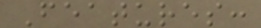Features:
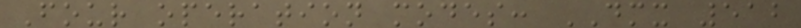Four operation modes: DMX 512
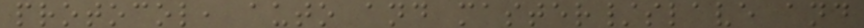protocol, auto and master/slave and
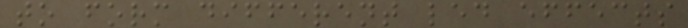to form different led effects
